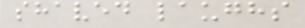shaved laughs
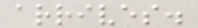arrives.
